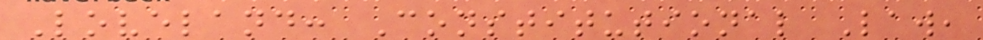Loveland: Constitutional Law,
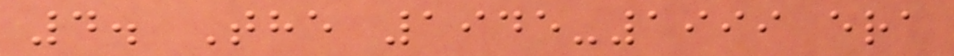4. The 1945-1999 era
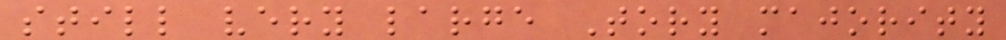still very large Tory majority
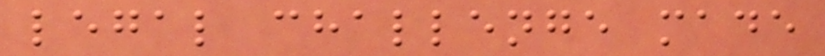legal challenge made
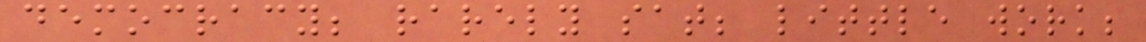democracy; rarely sat; little work;
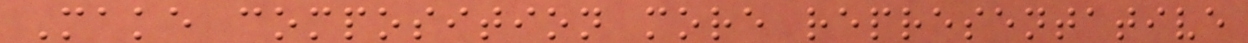Make composition more representative
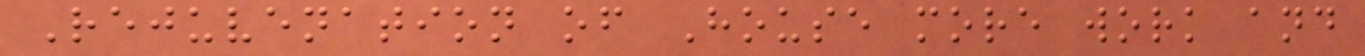Rejuvenation of House more work and
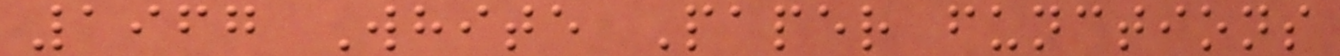1967 White Paper functions
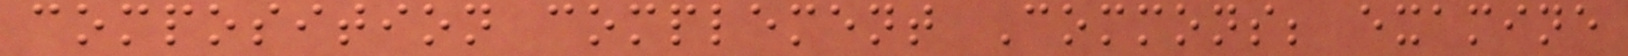composition complement Commons; examine
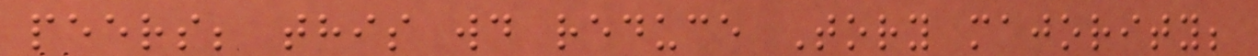peers; this wd reduce Tory majority;
